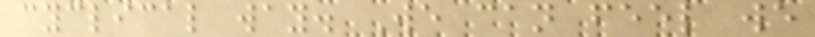cyclical way. We can feel we
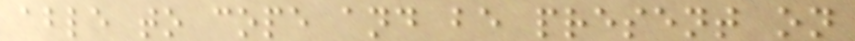able to cope and be present on
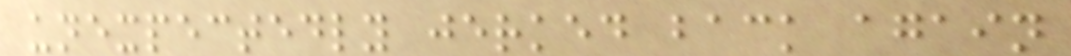unexpectedly jerked back again
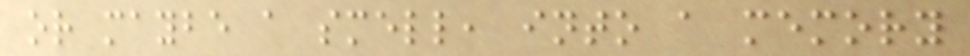or maybe a smell, into a memory
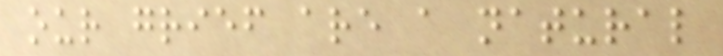our grief are a natural
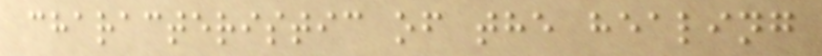characteristic of the healing
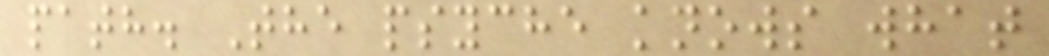path. The psyche knows what
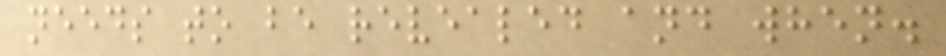needs to be revealed and when.
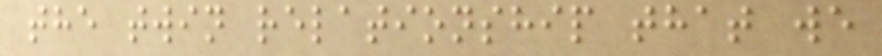the twin relationship that we
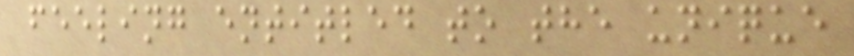feeling entitled to the unique
